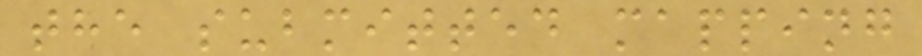the submitted mapping
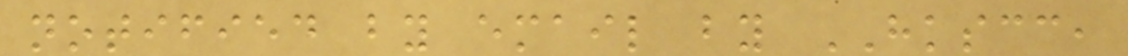notified by email by HKSCC,
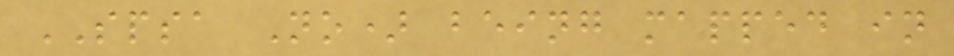SPSA No) being mapped in
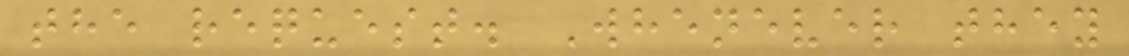the request. Whenever they
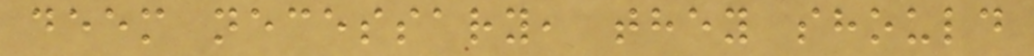deem necessary, they should
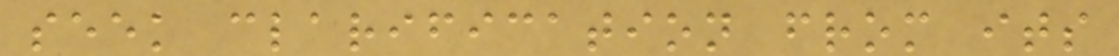seek clarification from its
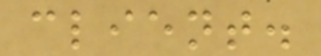client.
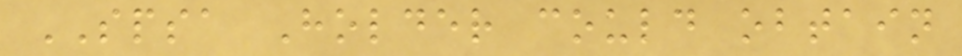SPSA Holder could obtain
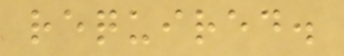required.
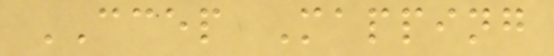CCEP Mapping
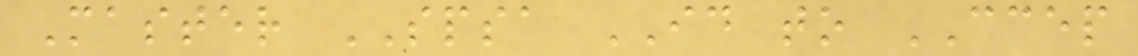Master SPSA ID to CCEP
